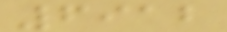6912
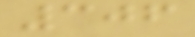306
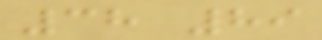38 89
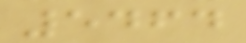5464
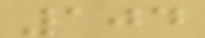104
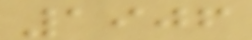1906
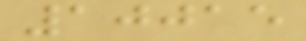10015
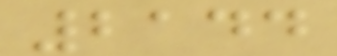2144
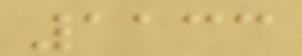1133
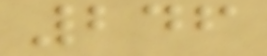246
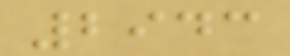2943
